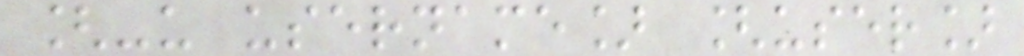[-u username] [user]
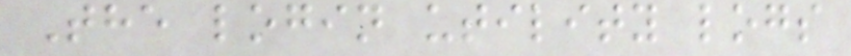The login utility logs
